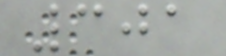301
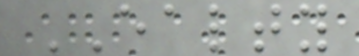EALTY
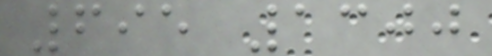695 1300
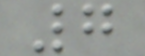7
